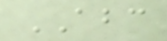ABC
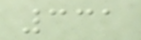331
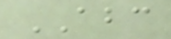ABC
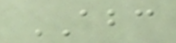ABC
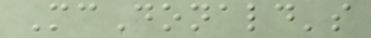McDonald's
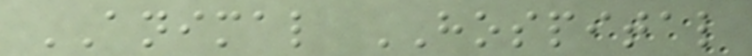ANIMAL HOSPITAL
